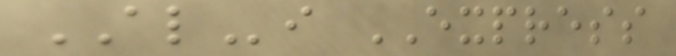ALi EXPRESS
